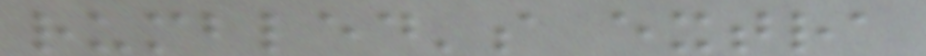rumbled's extra
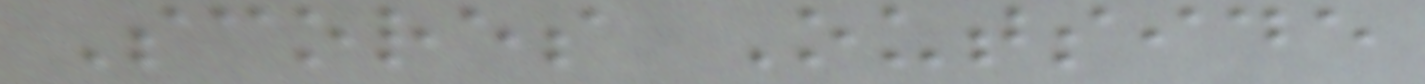Scores Outside
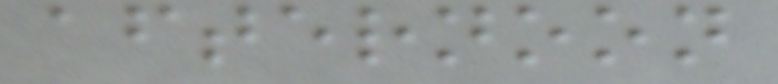afternoon
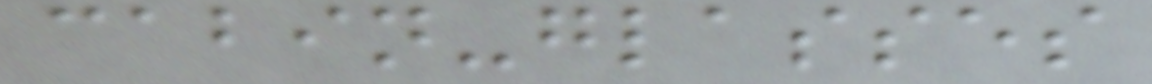cabin-glasses
